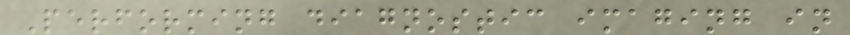Performing diagnostic imaging in
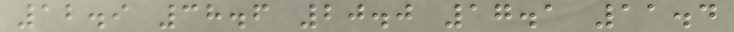12.9 38.6 20.0 17.1 11.4
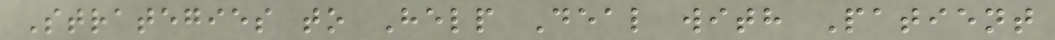Strategies to Help Deal with Patient
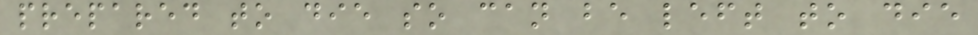prepared to die so can be left to die
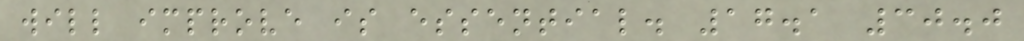will improve is essential. 17.1 30.0
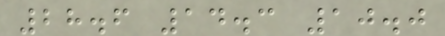28.6 14.3 10.0
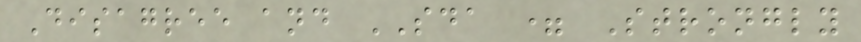Disagree and SDA = Strongly
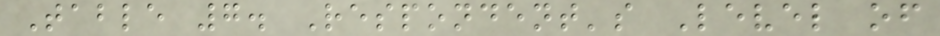Table 7. Respondent's Level of
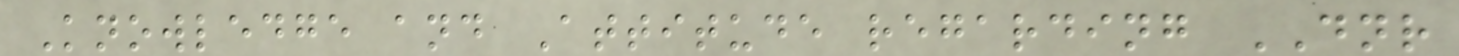Knowledge and Attitude regarding DNR
